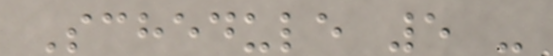Schedule 5 -
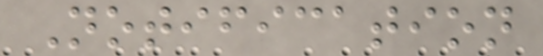Notification
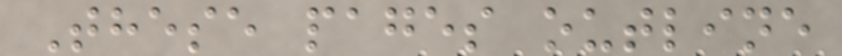These pages outline
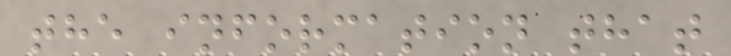the information that
